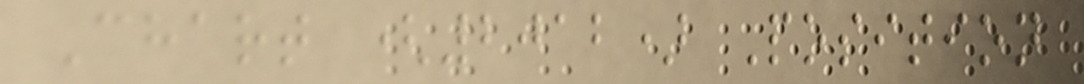Chart (2012) Position
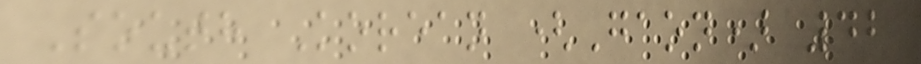South Korean (Gaon) 42
